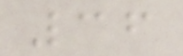36
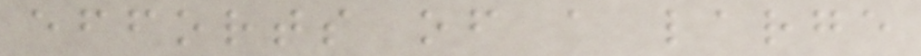efforts of a large
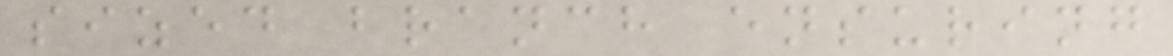sized branch ensuring
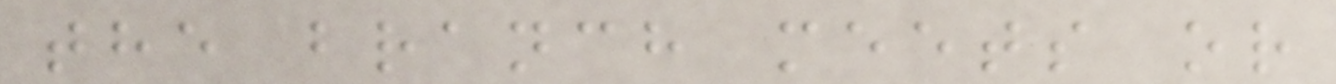the branch meets or
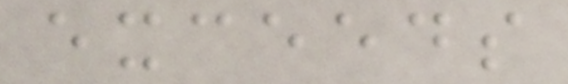exceeds
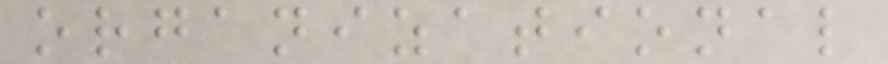organizational
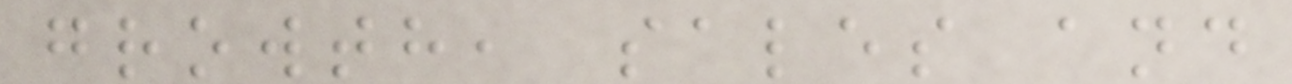growth, sales and
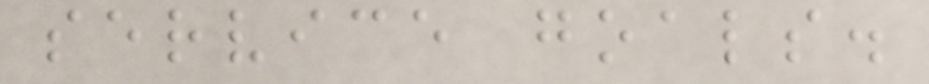service goals.
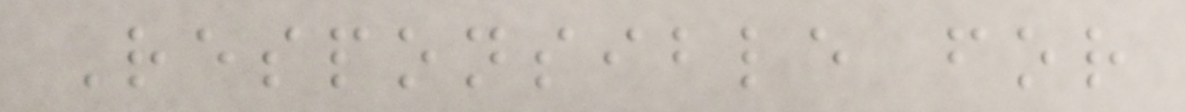Responsible for
